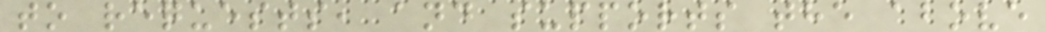to requests, and supports the above
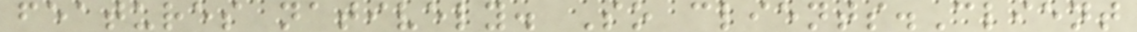features natively. So clients.Client
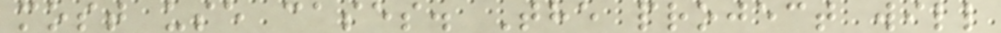most use cases. The project will
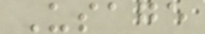Usage
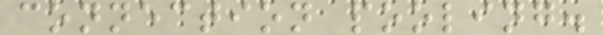connection pooling.
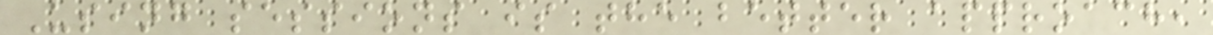Using sessions is the better approach,
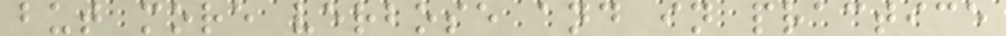but more verbose and in practice
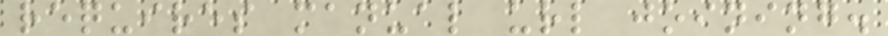requires manual url joining.
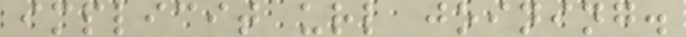implicit url joining.
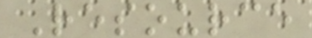Resource
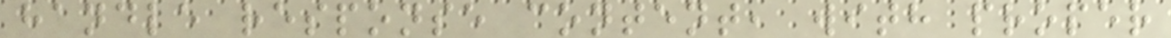handle response content, with proper
